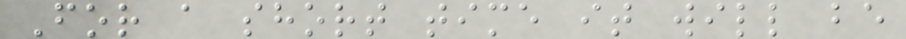For a short time it will be
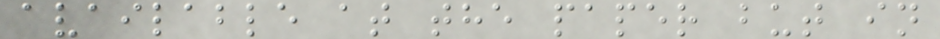available at the paper but in
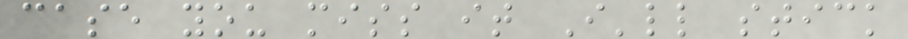case you miss it I'll stick
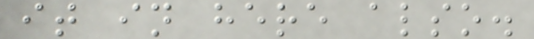it in here also.
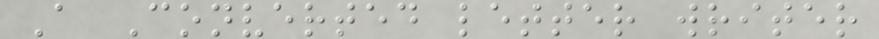A Converted letter writer
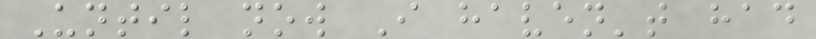Until now I haven't had
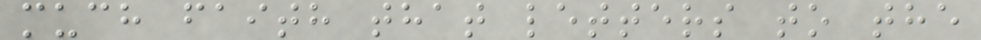much faith that letters to the
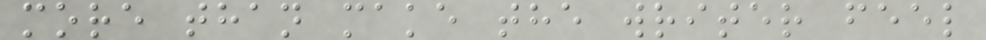more than make the writer feel
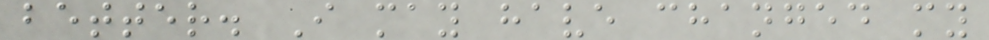better. I may have changed my
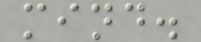mind.
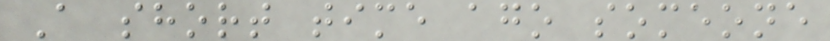A short time ago someone
